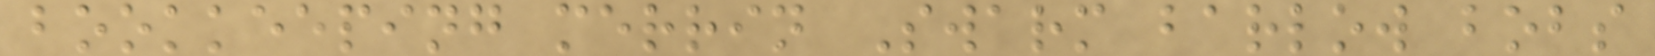bookkeeping merrin Swarm barlow bobs
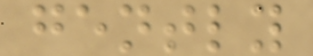gently
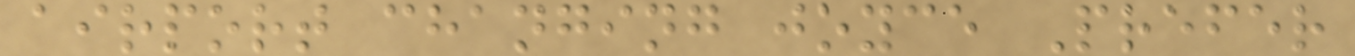airport changing joyce Prefer
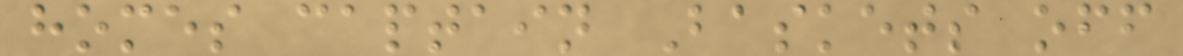homes captain Baskets off
